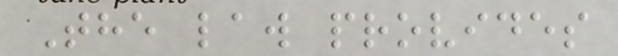The law provides
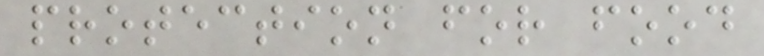protection for food
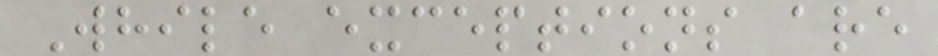While exceptions are
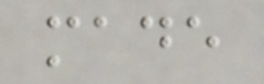made
